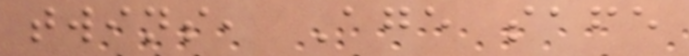twins, Age safe
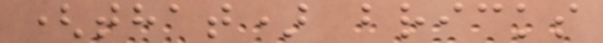(that) bricks
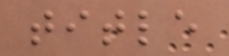title
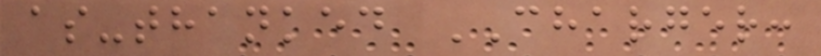as-thanked CHARGER:
